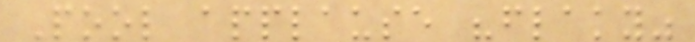Pool applause "flaky"
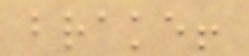brake!
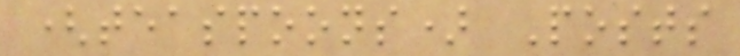(teaspoons) Posts
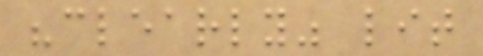"clearly" lit
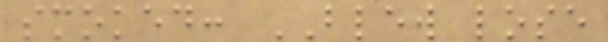smoked: BLEW lose
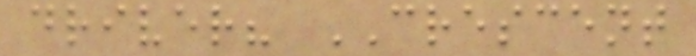driver? CRESCENT
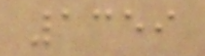1359
